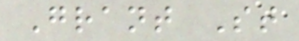Grant St
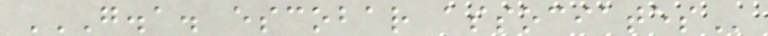G.A. ESCOBAR ASSOCIATES
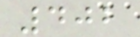402
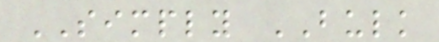SIMPLY BULK
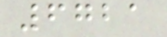6721
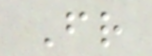Fr
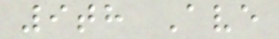9th Ave
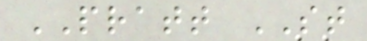PRATT ST
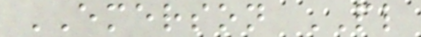EMERSON PL
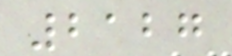2127
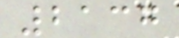2137
